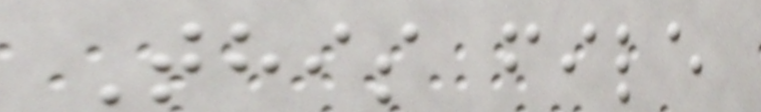This file
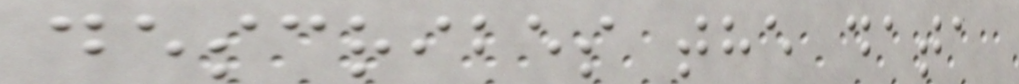describes the data
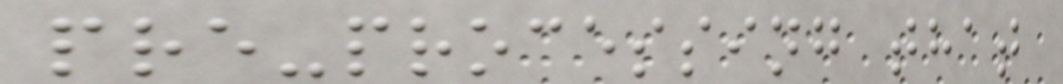pre-processing that
